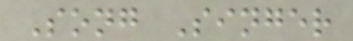Song Singer
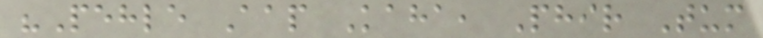"Pehle Aap Kaha, Phir Tum
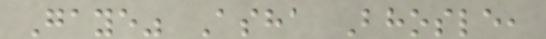Gaye" Asha Bhosle,
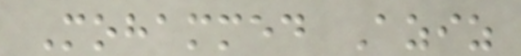Mohammed Aziz
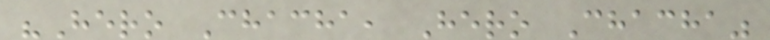"Hero Chacha, Hero Chacha"
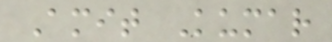Amit Kumar
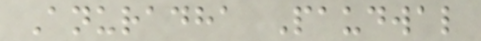Anuradha Paudwal
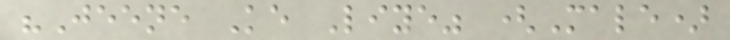"Jeene Ke Liye" (Male)
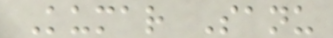Kumar Sanu
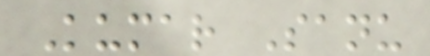Kumar Sanu
